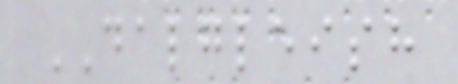DALGLEISH
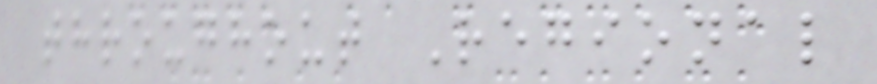throughout Regional
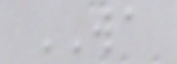WA
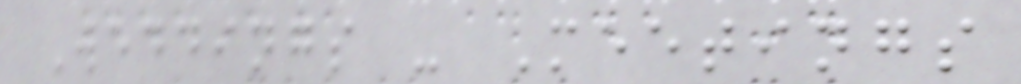Weddings - Meetings
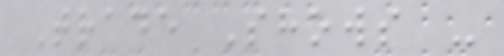Trade Shows -
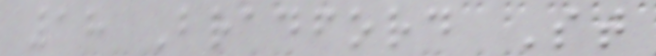18 Bradford St
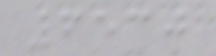6530
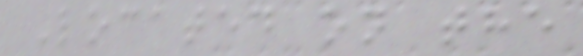Located on the
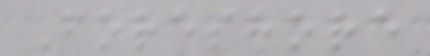Foreshore
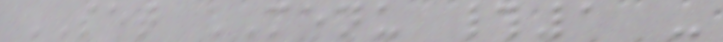SET MENU #1 -
